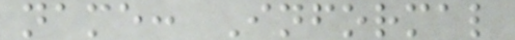name: Informal
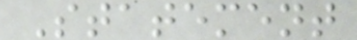Statement
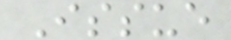Issue
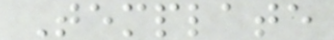Template
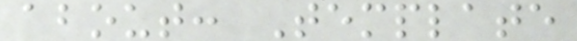about: Template
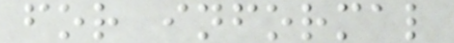for informal
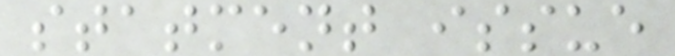statment issue
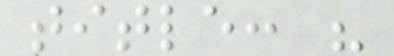title: "
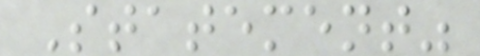Statement"
